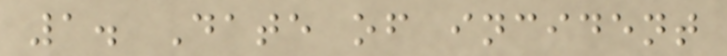1. Date of incident
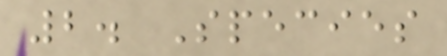2. Species
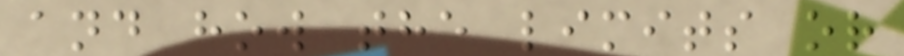and how the limits or
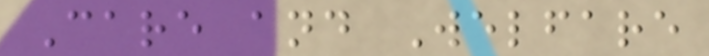Care and Welfare
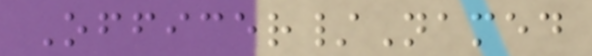Officer/Named
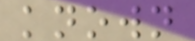known
